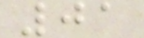01
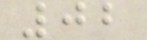02
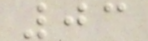03
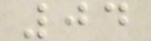04
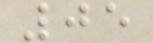05
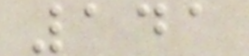141
